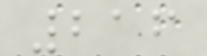216
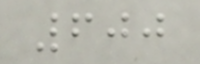600
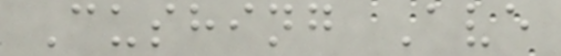Cushing Ave
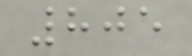805
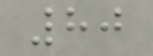80
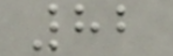82
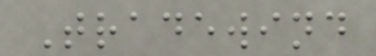Tradewind
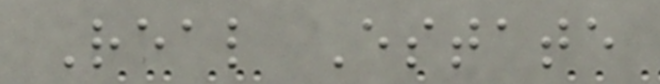Real Estate
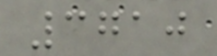3710
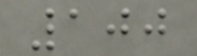100
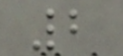2
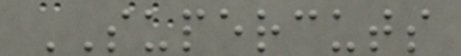SUPERCUTS
